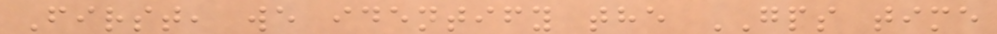First, we identify the GPS time
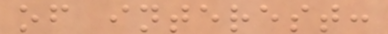of interest:
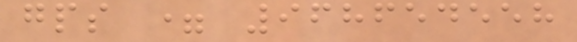gps = 968654558
